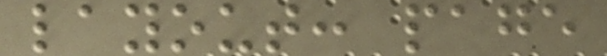layout: page
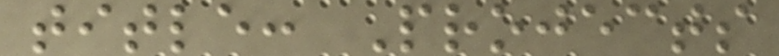title: Projects
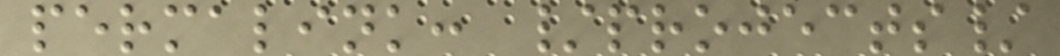permalink: /projects/
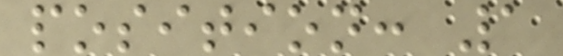position: 1
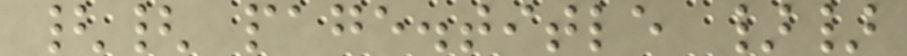{{ page.title }}
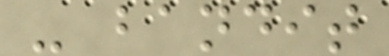- bandit
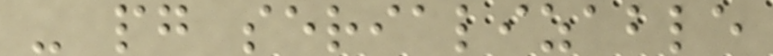- pg serializable
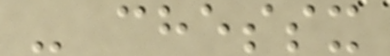- chessx
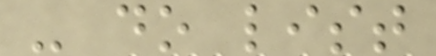- do list
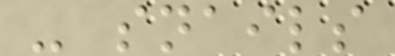- snails
